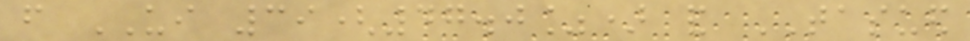from UI 39(47.0%) and TASUED
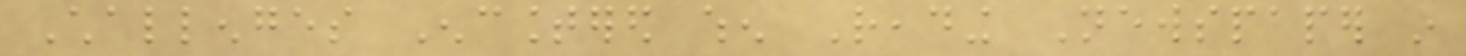Challenges Encountered when Reading Newspaper in
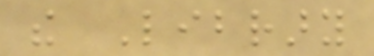the Library
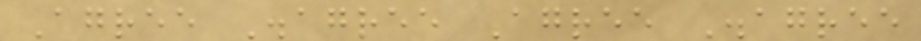Agree Disagree Agree Disagree
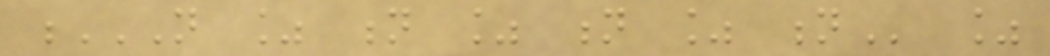N % N % N % N %
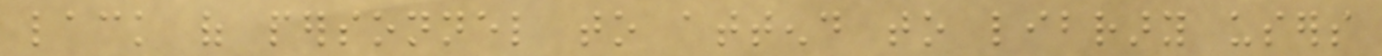lack of personnel to attend to library users
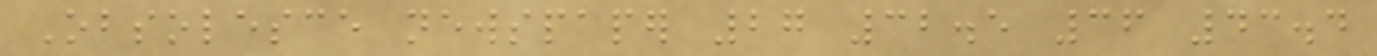Obsolesce newspaper 27 32.5 36 43.4
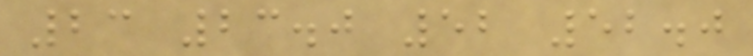23 23.0 52 52.0
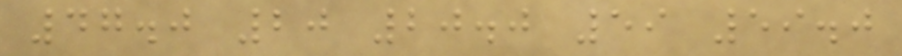47.0 20 20.0 59 59.0
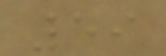59
